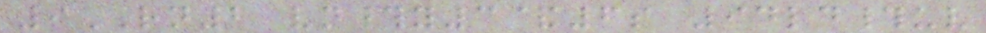9RN2 vn#y3&6s 94ld#uv
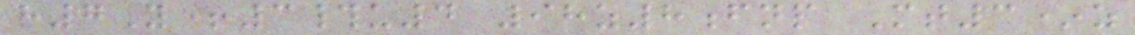h7Y+3#u4 98z8fnp Mt3*z
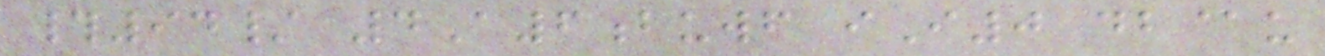#94/ 4A6buwf iI0 db@u
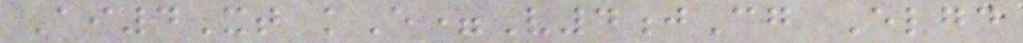Ai4Xt kE=V4jCg Elgd
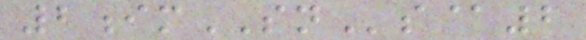2imSNs@2
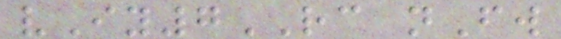vIy7RC nFw
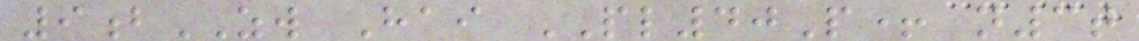9bZW Hai PL40P+ n3t
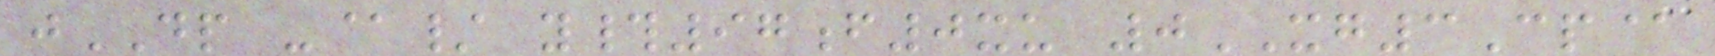jDP -@/ y#97f0xu 0XG3Cp@
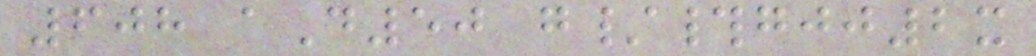608 aD50 g/#gjj2x
